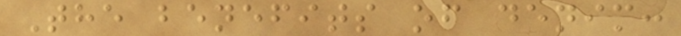The benefits of denim:
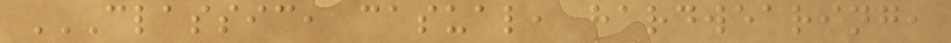CLASSIC, CASUAL, HARDWEARING,
